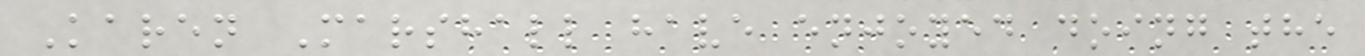Karen Marshall have enjoyed doing the
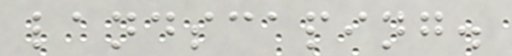landscaping.
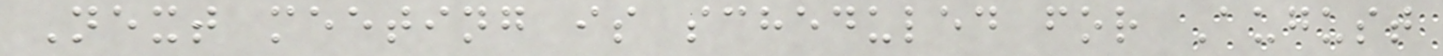Next meeting is scheduled for August
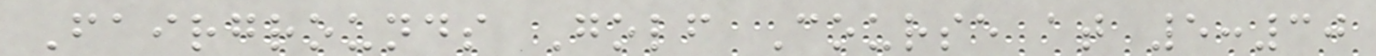Fairgrounds Golf Course at 5:30
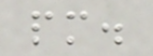pm.
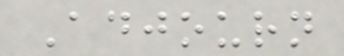Adjourn
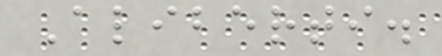Aliberti.
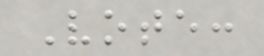Vote:
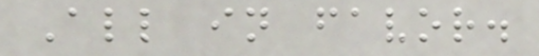All in favor.
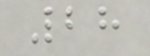28
